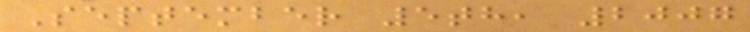September 5th, 2007
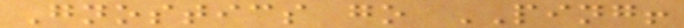Gnostics go PING!
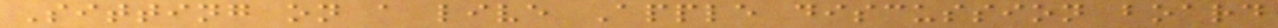Sitting on a live Apple discussion board
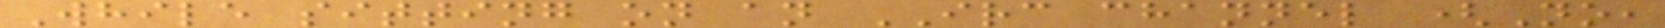While sitting on an IRC channel (No,
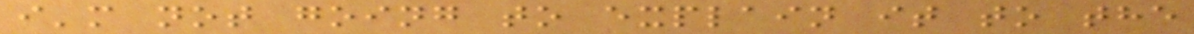i'm not going to explain it to the
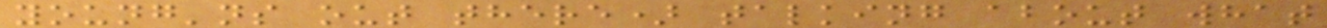young'ns out there) talking about what
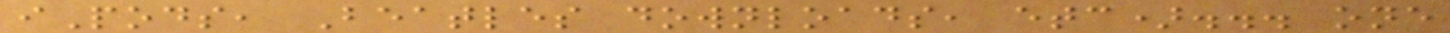iPods, Beatles downloads, etc)... one
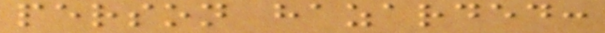person hazarded:
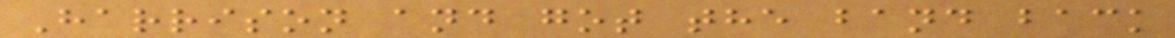Harrison and got the band back
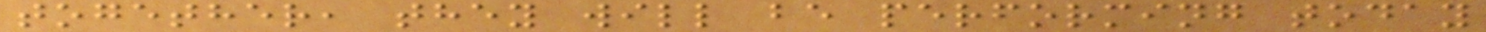together, they will be performing today
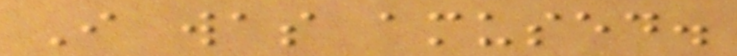I was amused.
